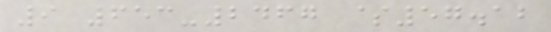9 653-2467 $57.12
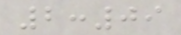2:09
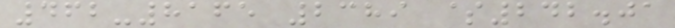462-8165 2389 $242.01
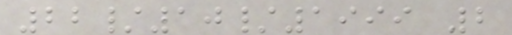22/10/1999 2
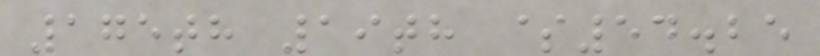175th 19th $54.25
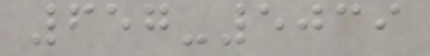657-5039
